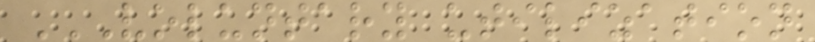VOLUNTARY UTILIZATION
